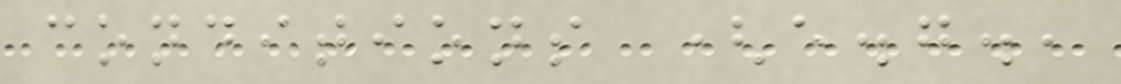conditions (e.g.,
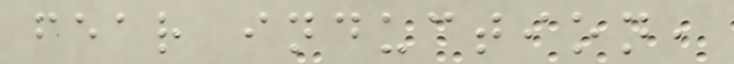fear induction,
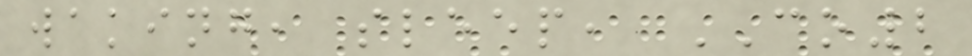waking, sleep, CO2
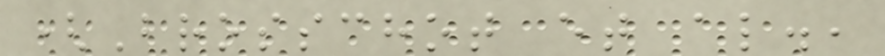(Brosschot et al.,
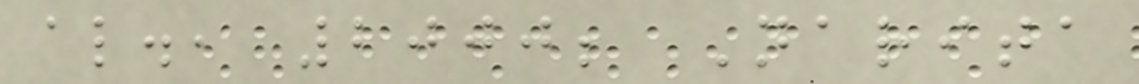al., 2000; Narita
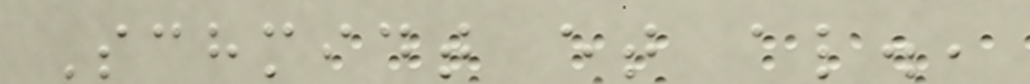Schmidt et al.,
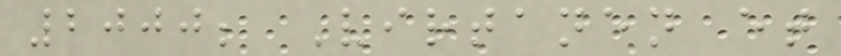2000; Virtanen et
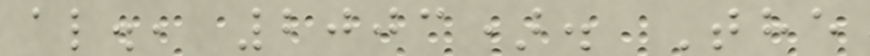al., 2003). The
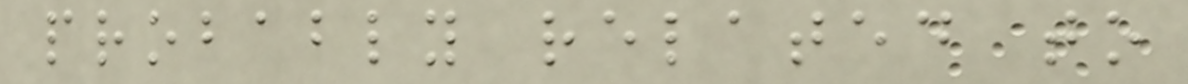probably related to
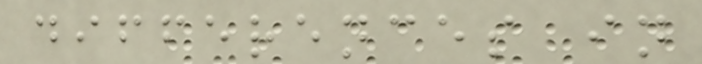differences in
